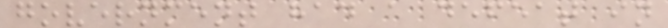government had a defeat in
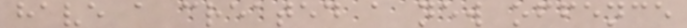have a created a new offence
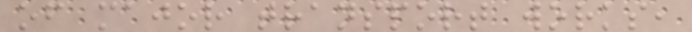of major transport works,
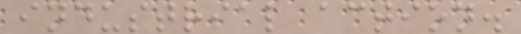industrial action.
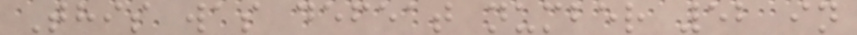This was defeat number 52 in
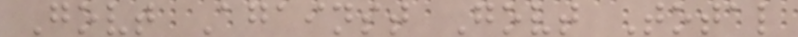Govt Against Govt Total
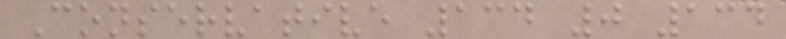Conservative 134 0 134
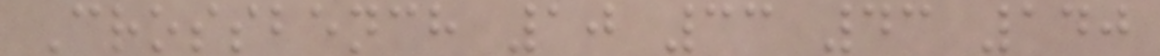Crossbench 10 33 43 140
